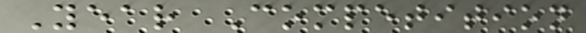Year Competition
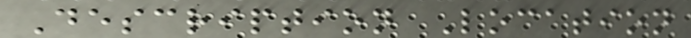Description Location
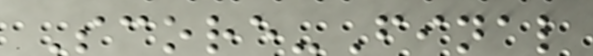Score-Final
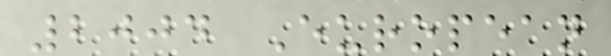2004 European
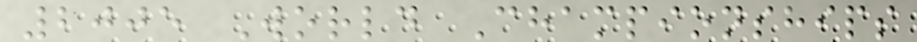2005 World Championships
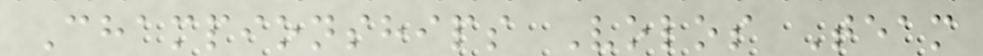Championships Volos Team
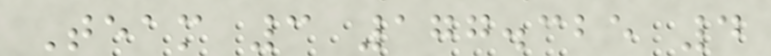Team 3 177.325 4
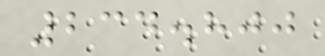234.800
